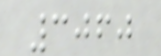3060
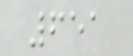651
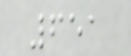651
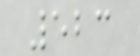523
